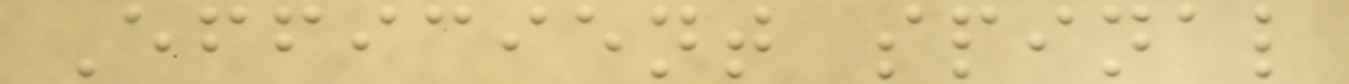Efficient spinal
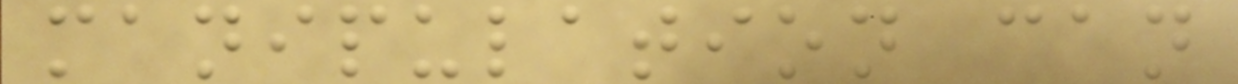manipulation can
